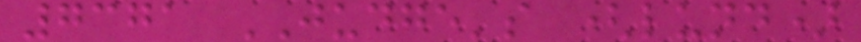7371 JUDGE's (lund)
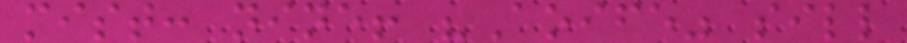mist: nine! "Aoife" sill
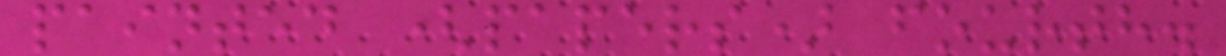painted (papers) fourth.
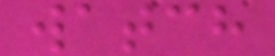watch
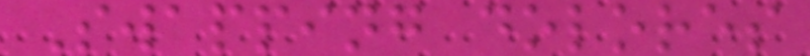Swapping dolores
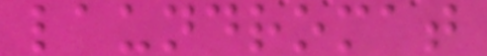laundromat
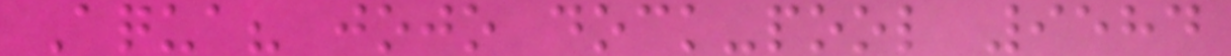Aqua? jojo dock-pool 9584
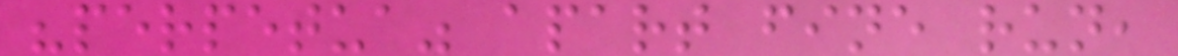"perpetua" apart fine run,
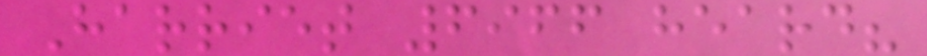Harriet 6966 heard?
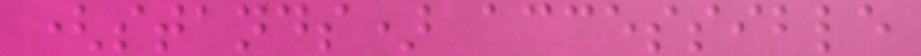(stands) accessible
